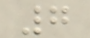7
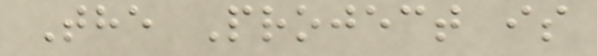The Project is
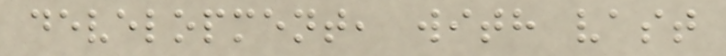development, with vast
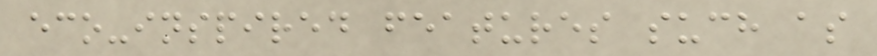eco-inspired features such as
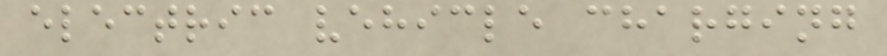electric vehicle charging
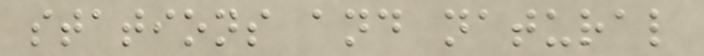stations and natural
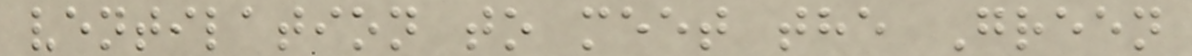ventilation to meet the Green
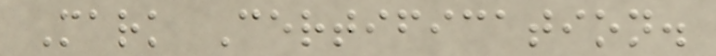Mark Certification.
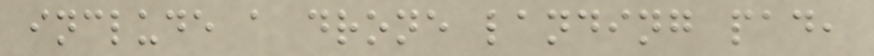include a drone landing pad,
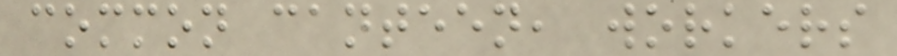common canteen, workers
